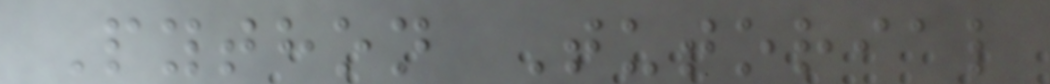Python Tutorial
